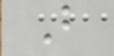But
